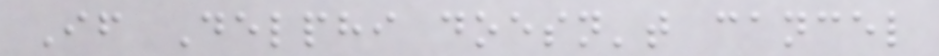If Delphi doesn't cancel
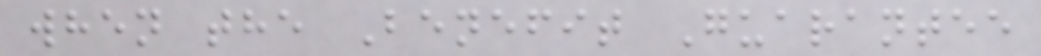when the Benefit Guarantee
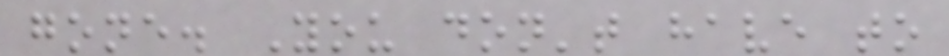gone. You don't have to
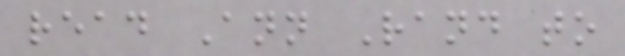read Ann Rand to
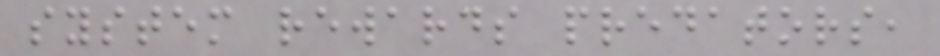system rewards predators,
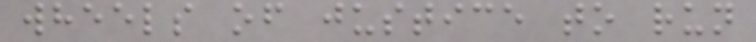wheels of justice to run
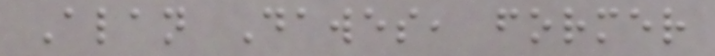Alan Dawes, former
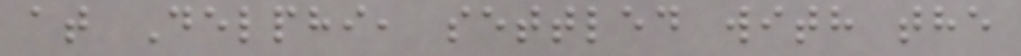at Delphi, settled with the
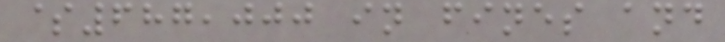$687,000 in fines and
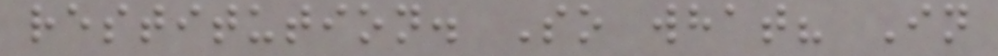restitution. So what? In
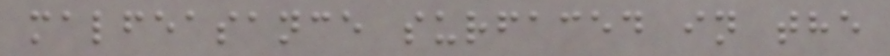malfeasance surfaced in the
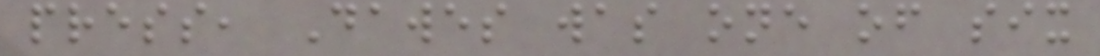press, Dawes was one of six
